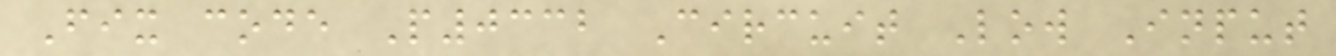Fix code P0332 Circuit Low Input
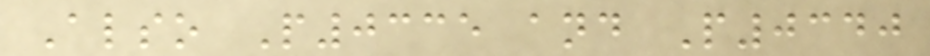Also P0335 and P0340
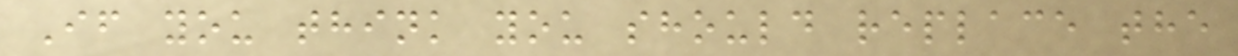If you think you should replace the
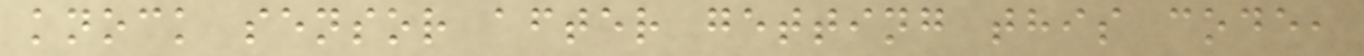knock sensor after getting this code,
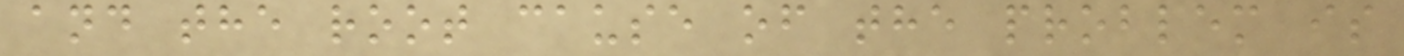and the root cause of the problem is
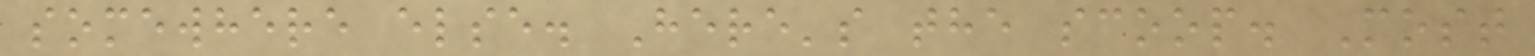somewhere else. Here's the scoop. Most
